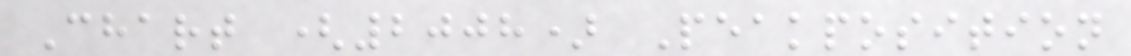Chart (2008) Peakposition
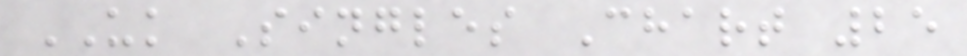UK Singles Chart 25
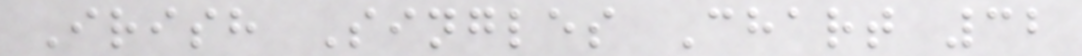Irish Singles Chart 32
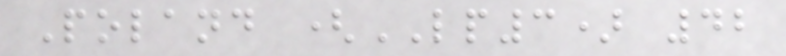Poland (LP3) 42
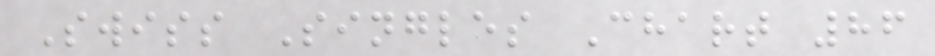Swiss Singles Chart 86
